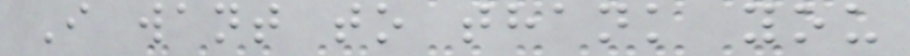I want to thank you
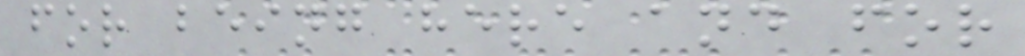for being here and for
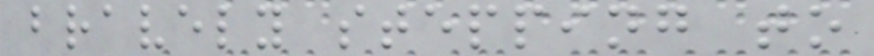bravely stepping to
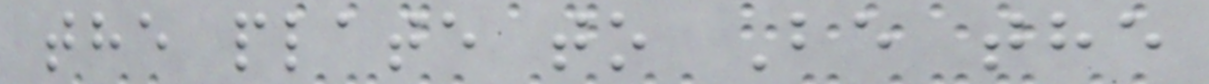the plate to Be the
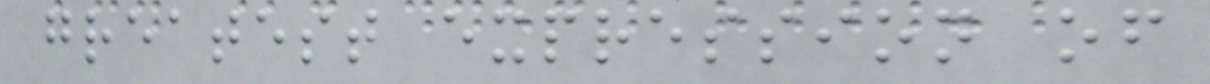greatest expression of
